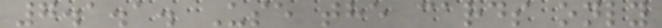7.1.1. Use the cards only
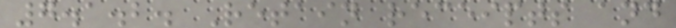7.1.2. Retain receipts and
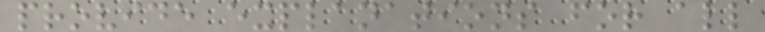provide explanations for all
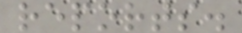reports.
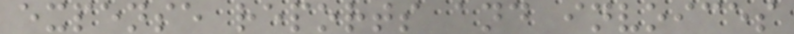expense reports and invoices
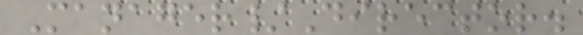Manager/Director.
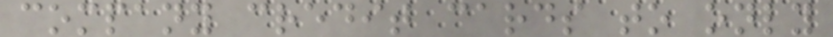company credit cards to only
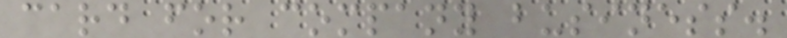card for company business.
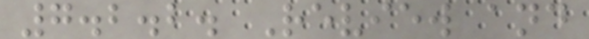7.2.2. Review and
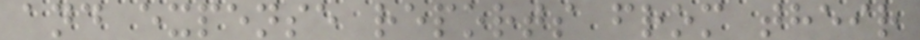and expense reports from their
